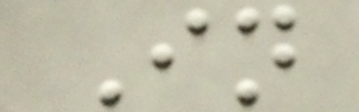In
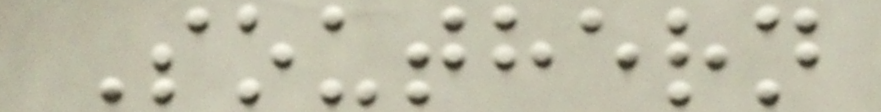Southern
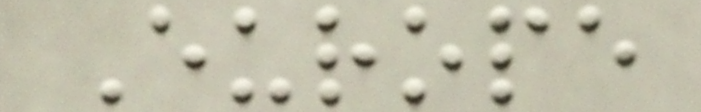Europe
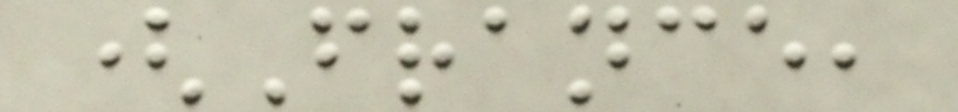(France,
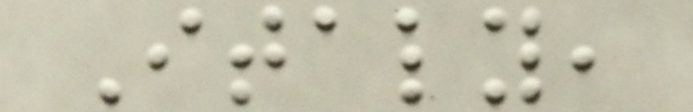Italy,
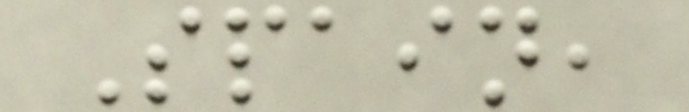Spain,
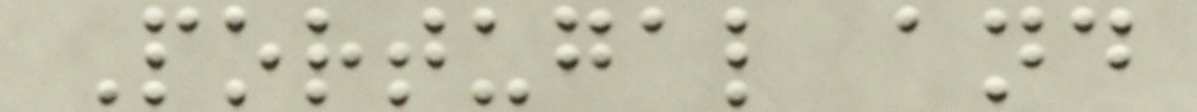Portugal and
